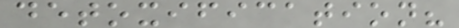detoxification?
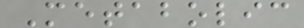Metabolic
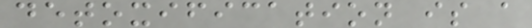detoxification is a
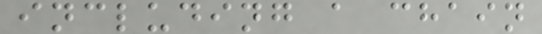including a chain
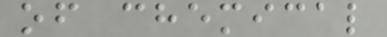of chemical
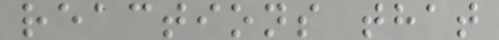reactions that
